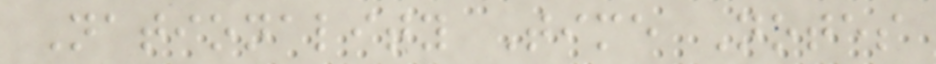Nationality Time Notes
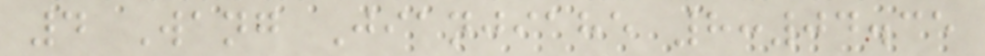4 Wang Jianjiahe 8:04.35
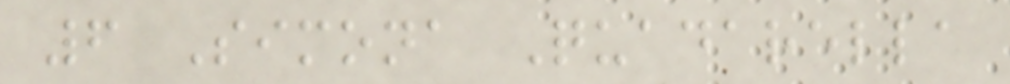6 Simona Quadarella
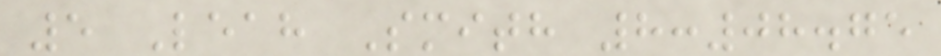5 Leah Smith 8:08.75
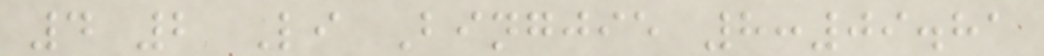4 2 Li Bingjie 8:09.81
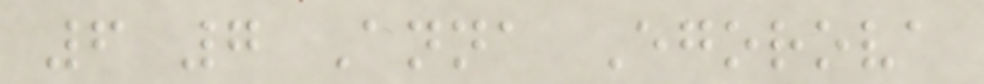6 7 Anna Egorova
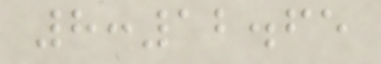8:12.65
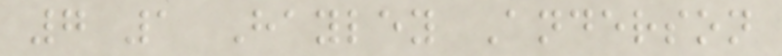7 1 Hayley Anderson
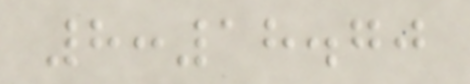8:18.70
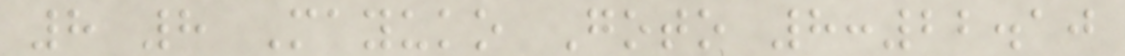8 8 Mayuko Goto 8:22.10
